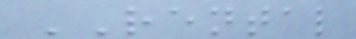RENTAL
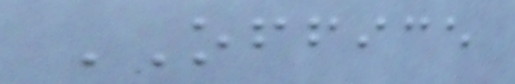OFFICE
